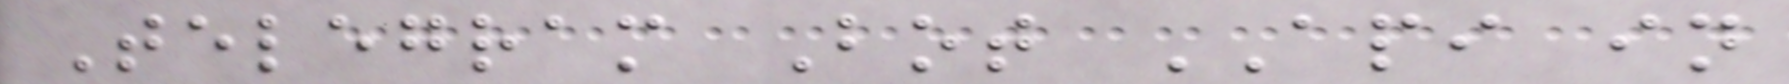Telegram Bot API in
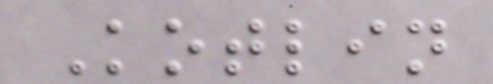Kotlin
